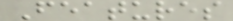Features
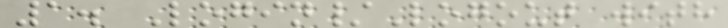1. Login/Logout with
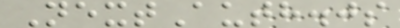NextAuth.js
